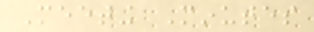Meeting Minutes
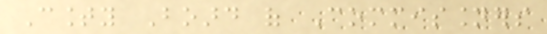County Board of Commissioners
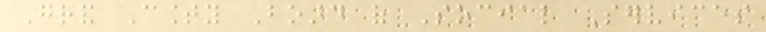Grand County Board of Social Services
